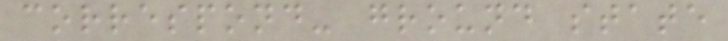correspond- ground state
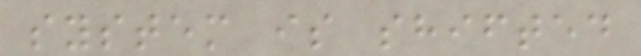system is shifted
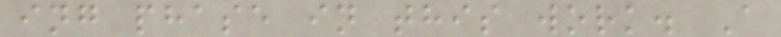ing phase in this work. A
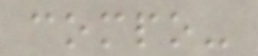compo-
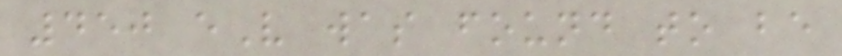450 eV was found to be
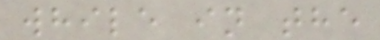while in the
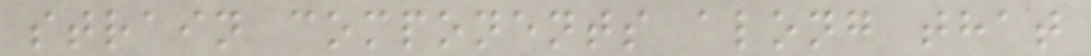strain components along that
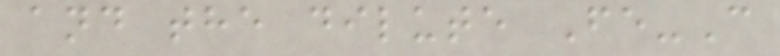and the dilute Fe-C
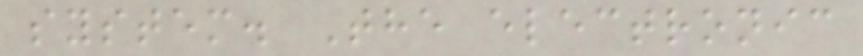system. The electronic
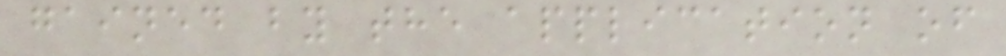gained by the application of
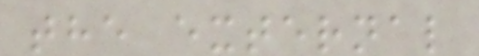the external
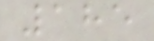185
